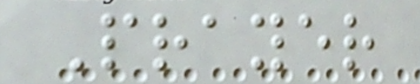Prayer
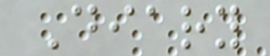Diary
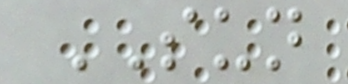SUN
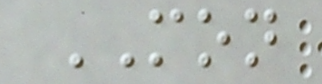MON
